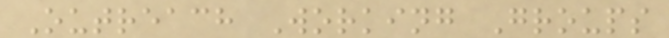Outreach Working Groups
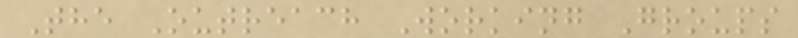The Outreach Working Groups
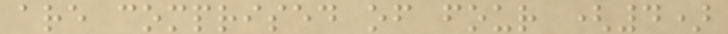are comprised of four (4)
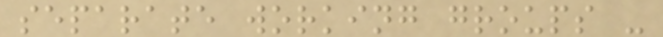separate working groups -
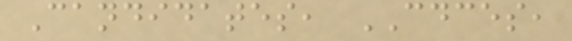Candidates, CDCES,
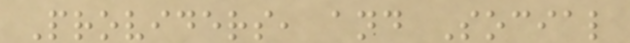Providers, and Social
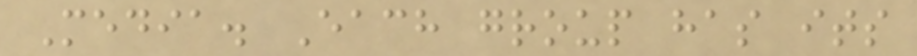Media. Each group has its
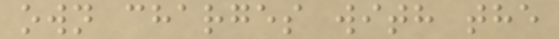own charges with the
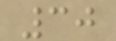30
